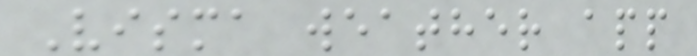Visma weather app
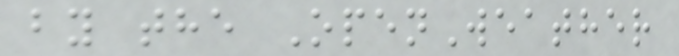by the OpenWeather
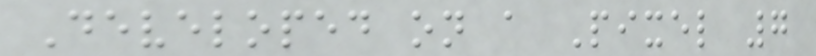Developed on a Pixel 7
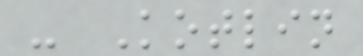- Kotlin
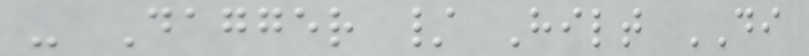- Dagger / Hilt DI
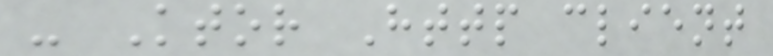- Ktor Http client
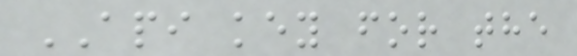API key for the
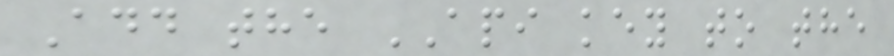Add the API key to the
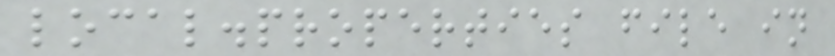local.properties file in
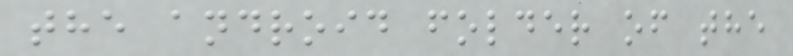the android folder of the
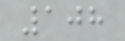108
